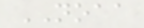NOAA
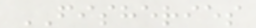FISHERIES
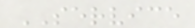SERVICE
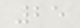25
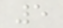5
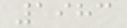1983
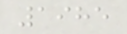1985
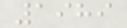1989
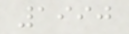1990
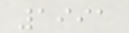1991
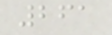261
